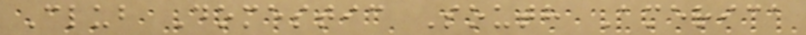Club Domestic South America
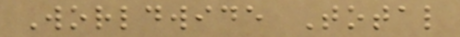Worldwide Total
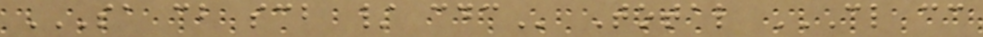SA CB SCB / CDC Total CL CC
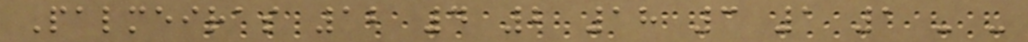Palmeiras 12 4 2 18 3 1 1 - -
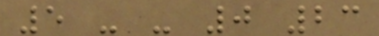5 - - 0 23
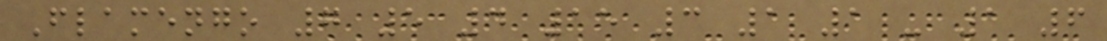Flamengo 7 5 4 15 3 1 1 - 1 6
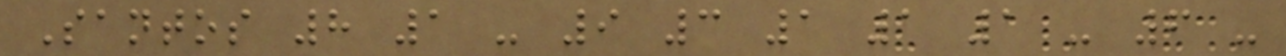Santos 8 1 - 9 3 1 1 1 - 6 -
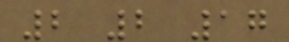2 2 17
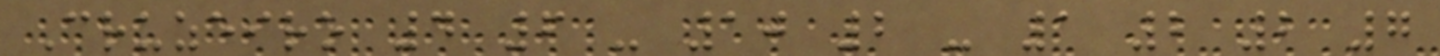Cruzeiro 4 6 - 10 2 - 1 2 2 7
